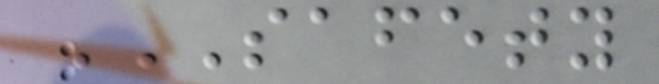SAFETY
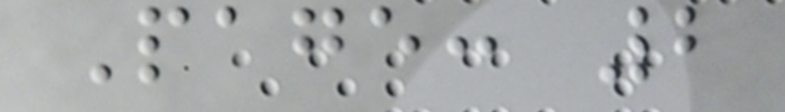Page: 2
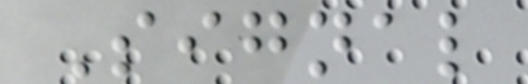Signal
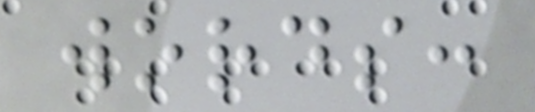words:
